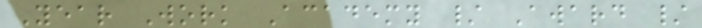Year Work Academy / Award /
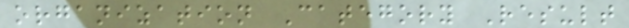organization Category Result
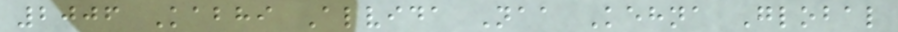2006 Kabhi Alvida Naa Kehna Global
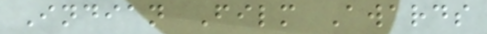Indian Film Awards
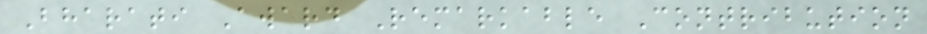Bharati Award Remarkable Contribution
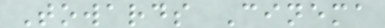Towards Cinema
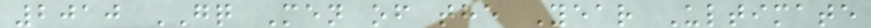2010 GQ Men of the Year Ultimate
